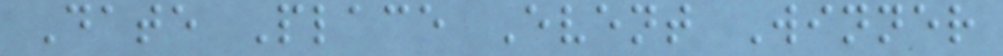Date Place Event Winner
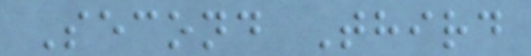Second Third
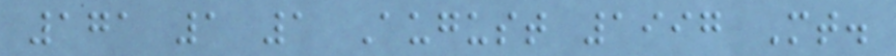171 1 1 August 1997 Mt.
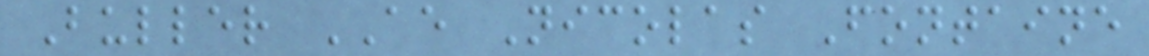Buller AE Nicolas Fontaine
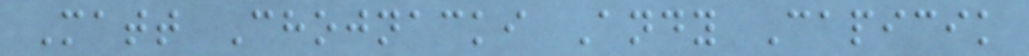Matt Chojnacki Andy Capicik
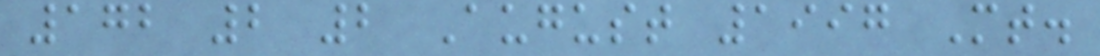172 2 2 August 1997 Mt.
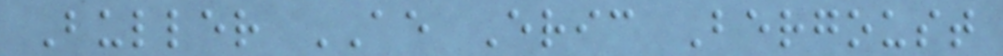Buller AE Eric Bergoust
